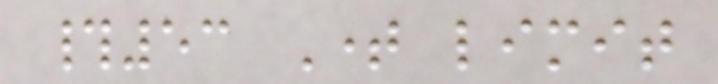#53 Time limit
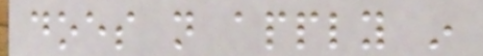does not apply in
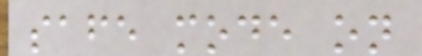safe mode on
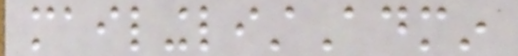mailinglistAdmin
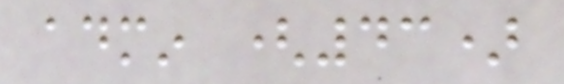admin (43)
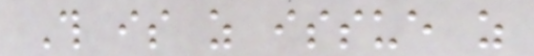This is as issue as
